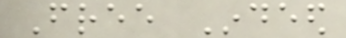Free Indeed
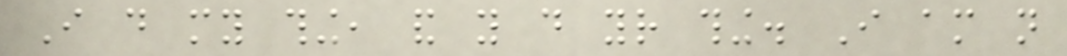I do my thing, and you do your thing. I am not
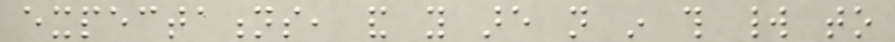expectations, and you are not in this world to
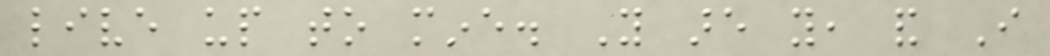live up to mine. You are you, and I
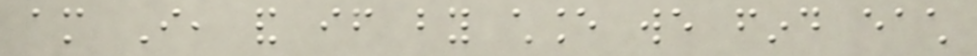am I, and if by chance we find each
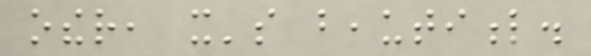other, it's beautiful.
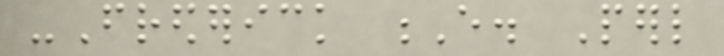-Frederick E. Perl
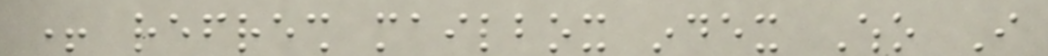+ refresh mailbox index Who I
